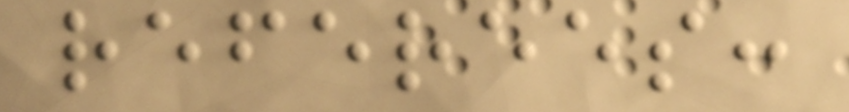referees:
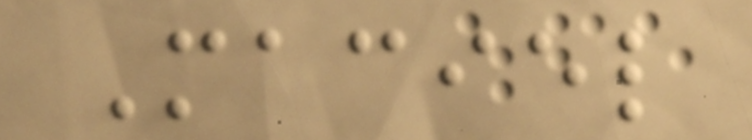Maciel
